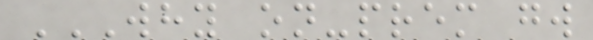WHY ON-PREM GW
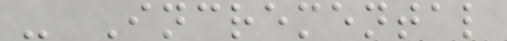- Incremental
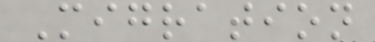Migration
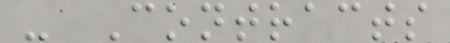- Contracts
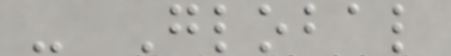- Global
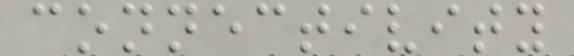connectivity
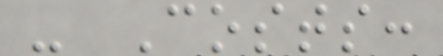- Costs:
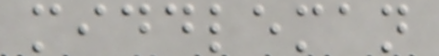middleman
